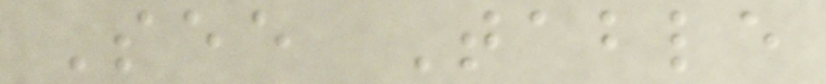See Table
